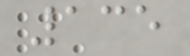135
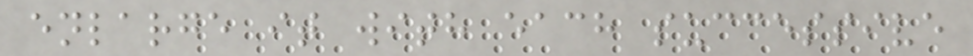enlarge it with each successive
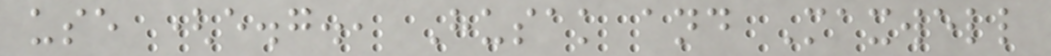use (e.g., Husak and Maxwell
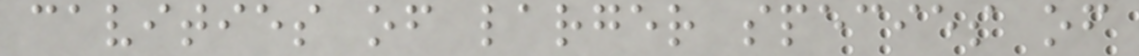cavities of larger species of
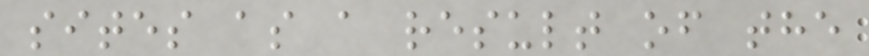sites as a result of the
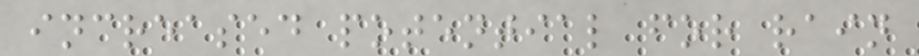increased potential for rain
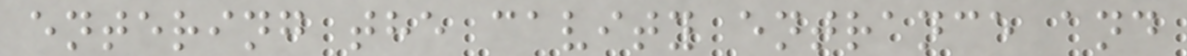entering the cavity entrance and
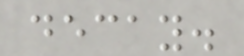decay.
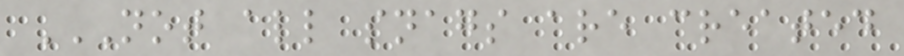NOT ALL SNAGS ARE CREATED
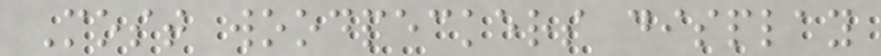Most woodpeckers display
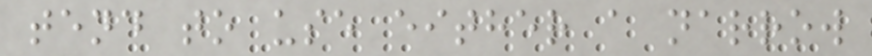tend to use either a narrow
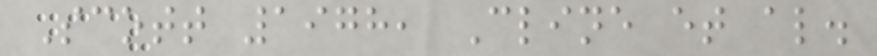Scott 1978, Cline et al.
